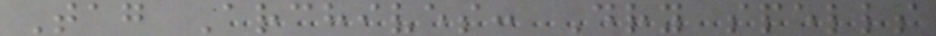Tag Archives: Dry spells
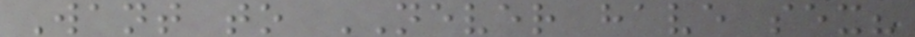Want to NEVER have sex?
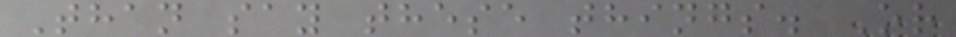Than say these things. Or
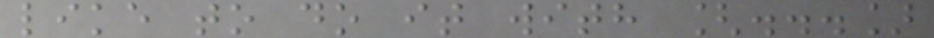like to do it with [...]
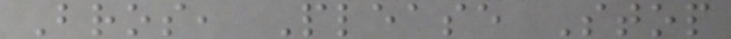Bros, Please Stop
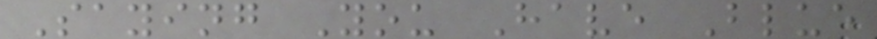Saying You Have Blue
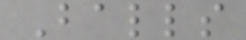Balls
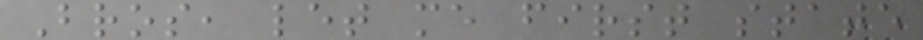Bros, let me first state
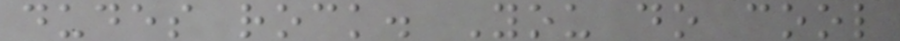dudes rock. You do cool
